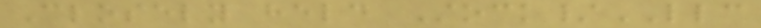Closely held Stock/LLC
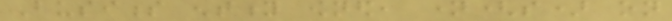Business entity owned, name(s) on
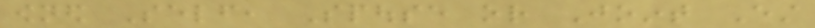owned Self, Spouse or Joint Est
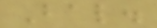Bal.
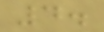4.
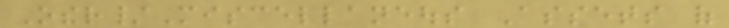Other/Miscellaneous Assets of
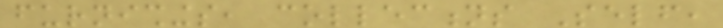furnishings, collections Self,
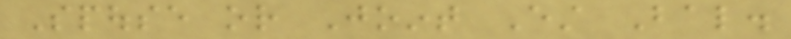Spouse or Joint Est Bal.
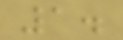1.
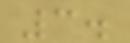3.
